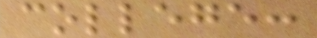college:
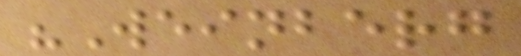"Weinberg
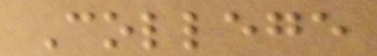College
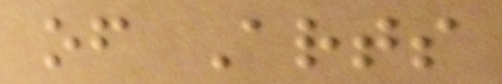of Arts
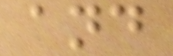and
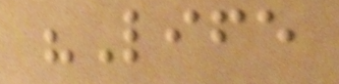"Life
